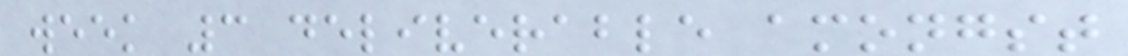week 3 deliverable amongst
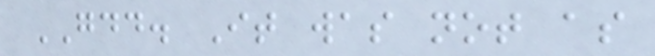GDD. It was not as
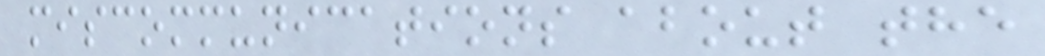miscommunications about the
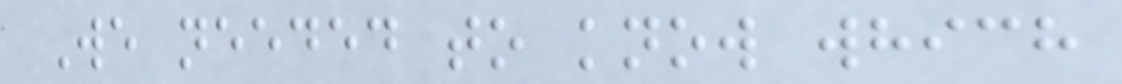We needed to know which
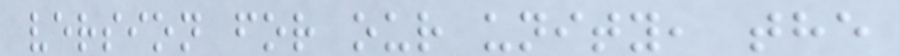version for our unity, the
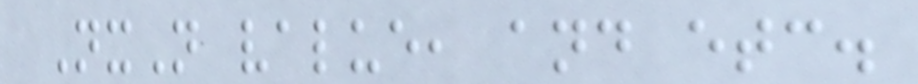NxN value, and etc.
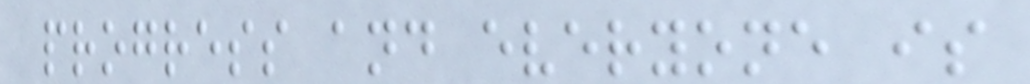progress and everyone is
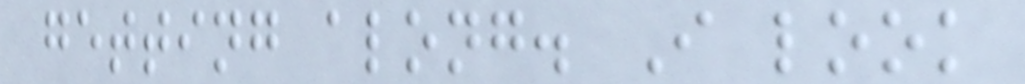getting along. I look
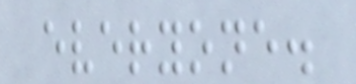everyone.
